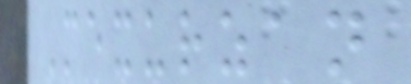Mexurzan
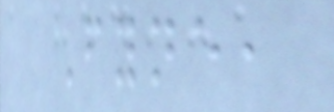Fyne,
